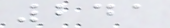241
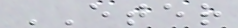ETER
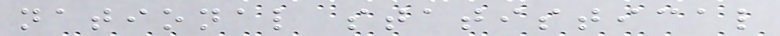national statistical
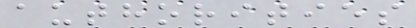authorities
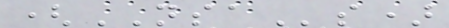(NSAs)
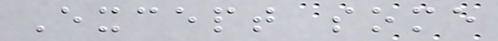Except some
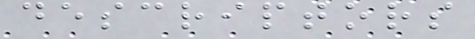descriptors
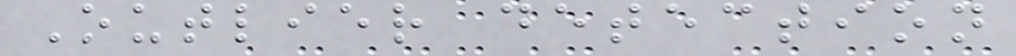Outlier detection
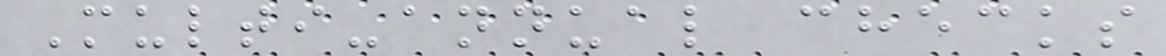Multi-annual checks
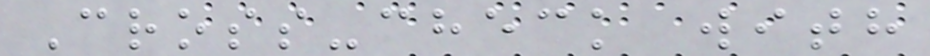Cross-check with
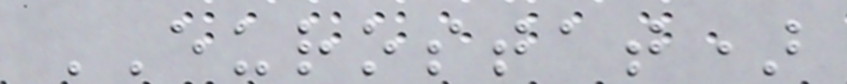EUROSTAT)
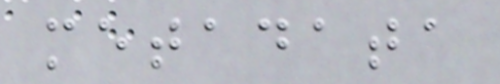metadata
